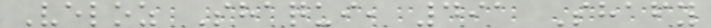Veloz Shaqui, 491 Shafy
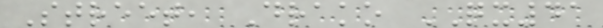Street, Drako QX41
